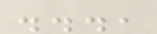...,
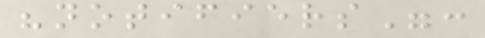"notifiers":
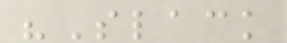"Slack
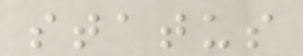status
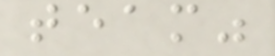team"
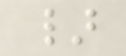}
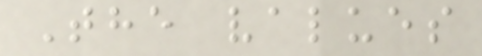The values
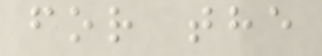for the
